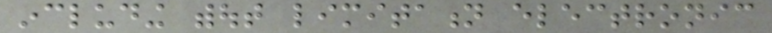including without limitation electronic
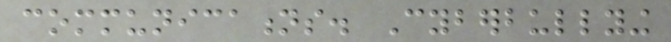communications. Cyberbullying
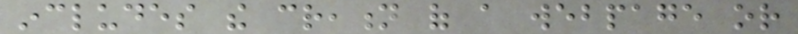includes the creation of a webpage or
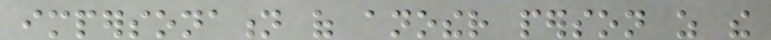impersonation of another person as the
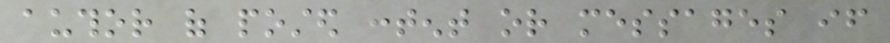author of posted content or messages if
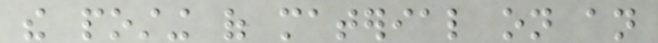the posting of material on an
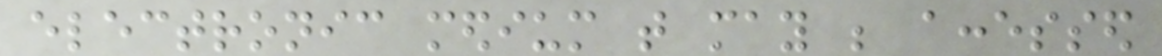electronic medium that may be accessed
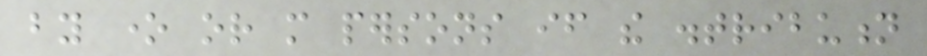by one or more persons if the distribution
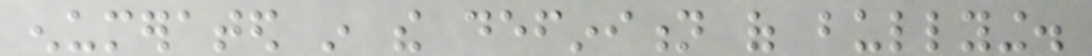enumerated in the definition of bullying.
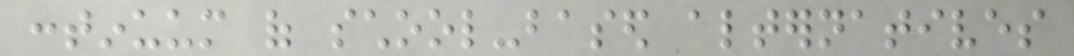continuum of school-based alternatives
